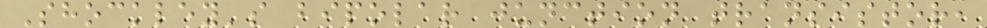Shockley's bipolar junction transistor,
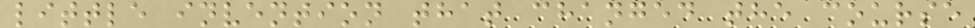little invention that changed the course
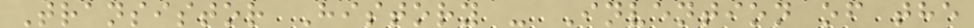Transistor History - Invention of the
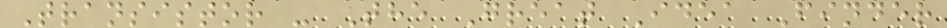Transistor - The Great Idea Finder
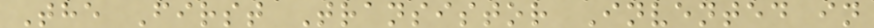The First Transistor Invented in
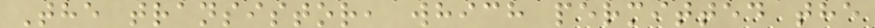The transistor, which permitted the
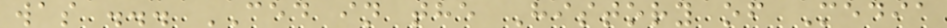was ... CED in the History of Media
